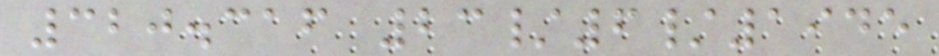320.316 23/6/1945
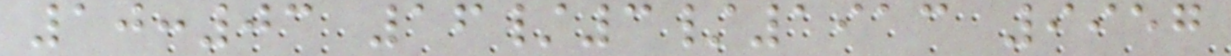10:03 16/3/1913 9957
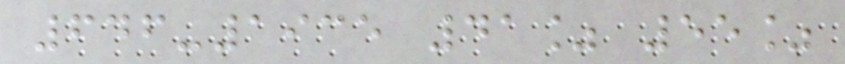646-1935 41% 55%
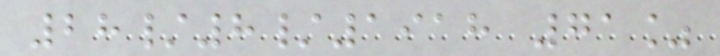28/8/1918 71%
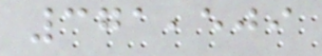371,509
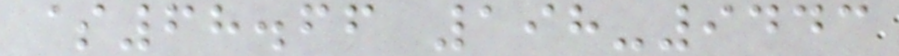$68.66 198-9443
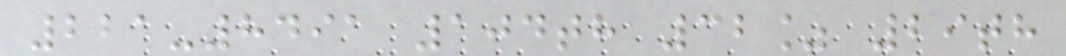221-8491 104th 32% 29th
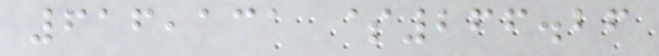616,131 $266.26
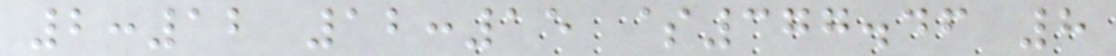2:12 12:15 $377.46 8
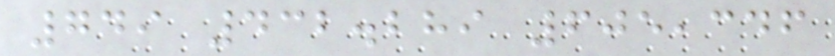749 432.289 605,346
